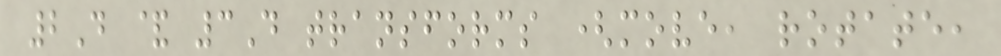2D & 3D transforms (move, rotate,
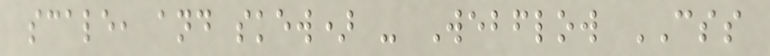scale, and skew) - Webflow CSS
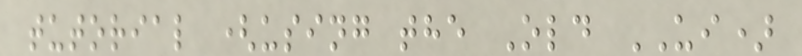tutorial (using the Old UI)
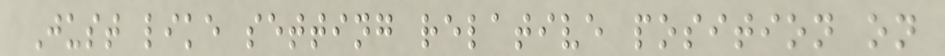Just like setting relative position on
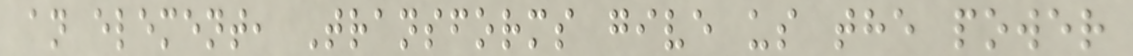an element, Transforms give us the power
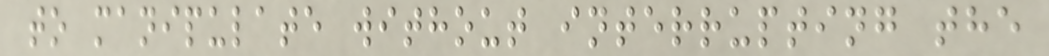to manipulate without interrupting the
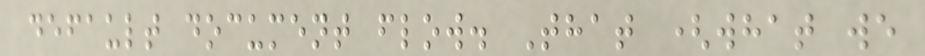default document flow. That (what we
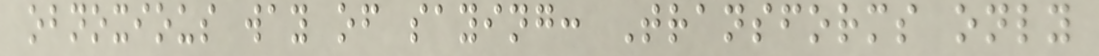obnoxious way of saying: Transforms only
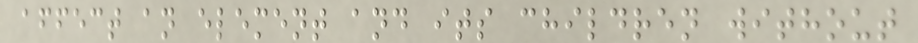affect an element and its children without
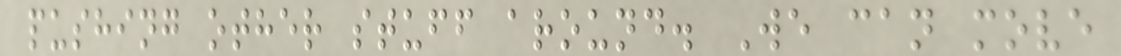pushing other stuff around. We can move
